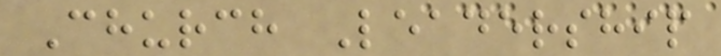Church Leadership
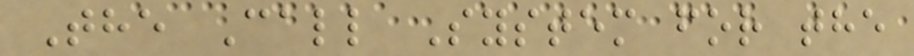The Call System for the
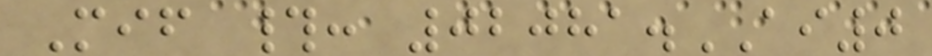Mif #: 02081.AI0
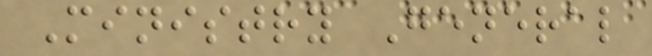Ministry General
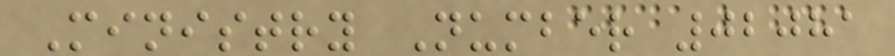Ministry Number 02081
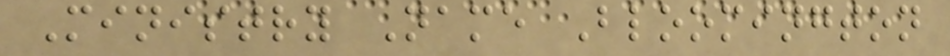Ministry Name Bloomington
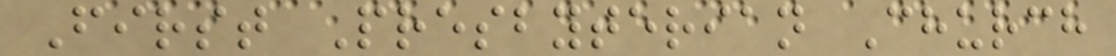First Presbyterian Church
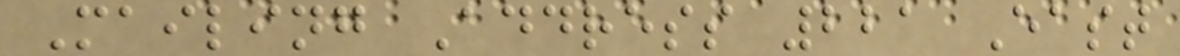Mailing Address 221 East
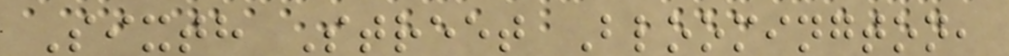Sixth Street Bloomington,
